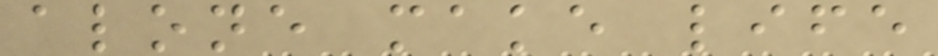alone make life
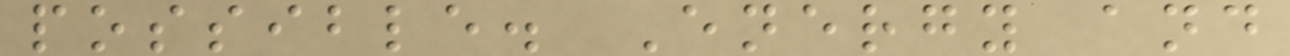possible. Energy and
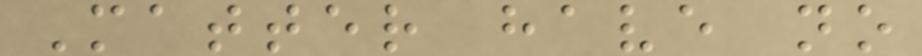Matter have no
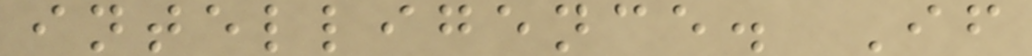intelligence. If
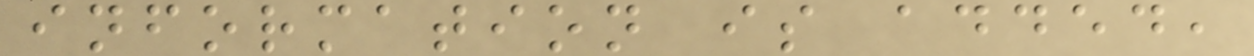information is added,
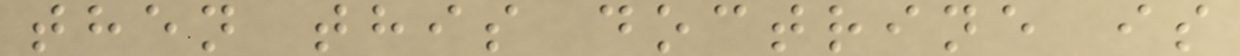then this doctrine is
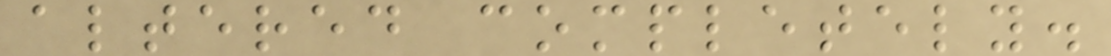altered completely.
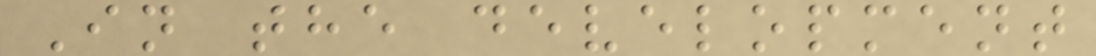In the development
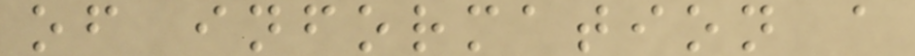of information a
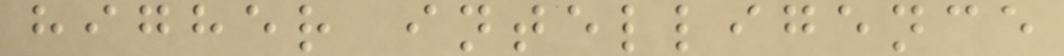higher intelligence
